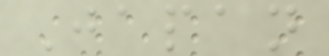Japan
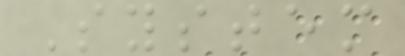System
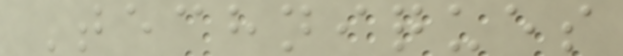Techniques
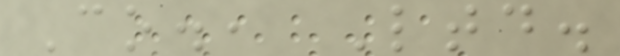Co., Ltd.
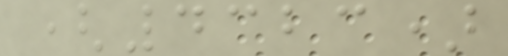(4323)
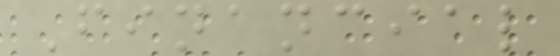Financial
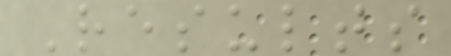Results
